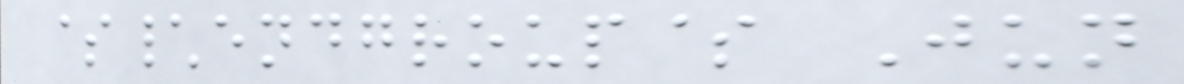$\endgroup$ Jun
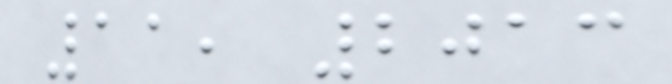11, 2013
